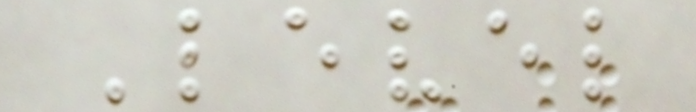Level
